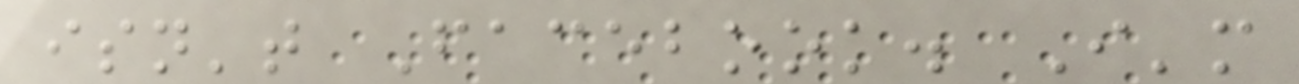isn't Facebook. I'm
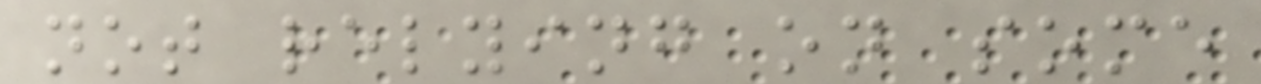not relying on some
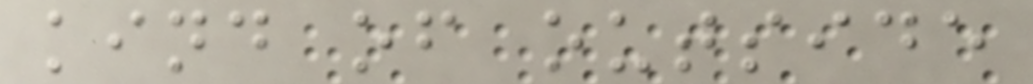kind of outside
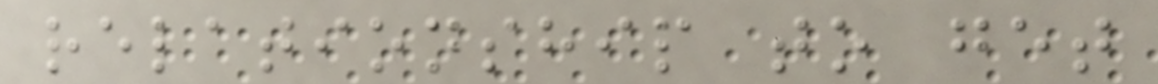relationship to get
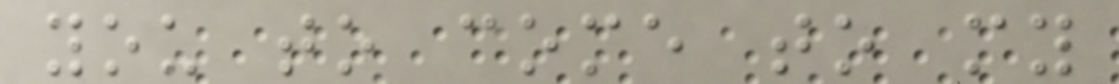you to come to my
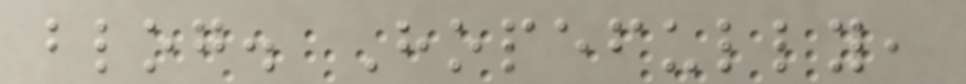blog. Hopefully,
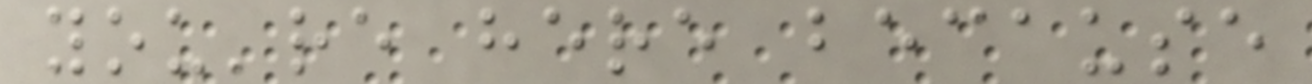you're here because
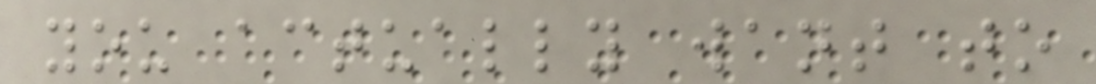you actually want to
